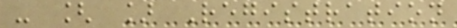- [ ] Registration
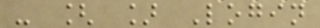- [ ] Login
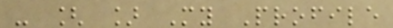- [ ] My Profile
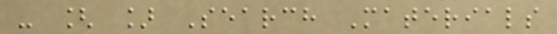- [ ] Search Materials
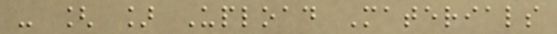- [ ] Upload Materials
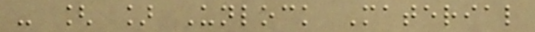- [ ] Unlock Material
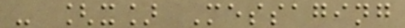- [x] Messaging
